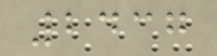2437
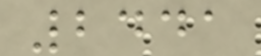2441
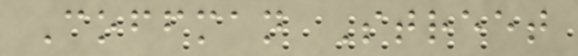Coffman Street
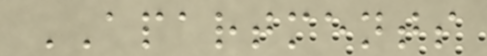APARTMENTS
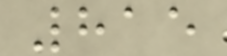815
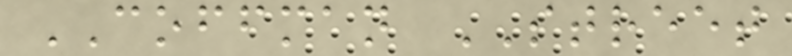COFFMAN STREET
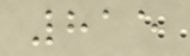815
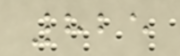825
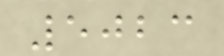5023
